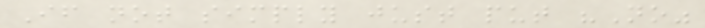If not simply just put "No"
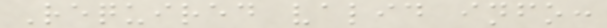Required valid info:
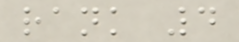rank 4
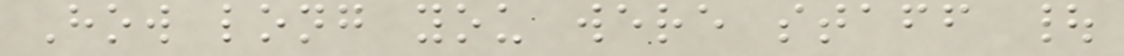How long you were staff |
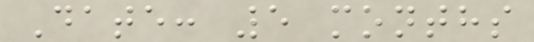Date: 5 months
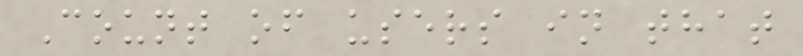Count of users in that
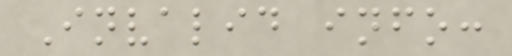Invalid info:
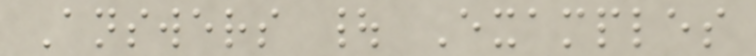Answers | Examples
